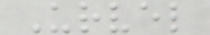Urvel
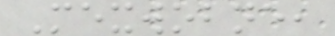Mexwobne,
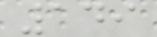149
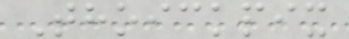Thoickpix
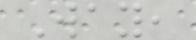Way,
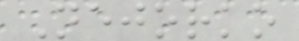Nejorko
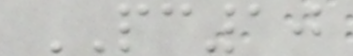PC10
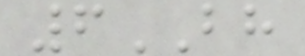6BH
